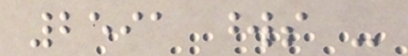2591 words -
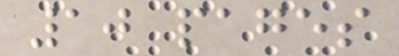10 pages
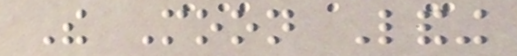The Moon Landing
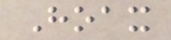Hoax
